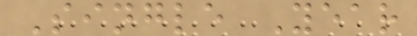Single Year
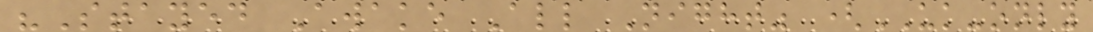"Stayed Awake All Night" (UK-only
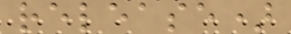release)
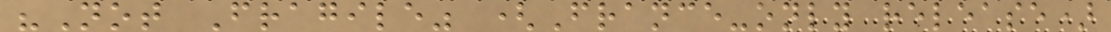"Not Fragile" (France-only release)
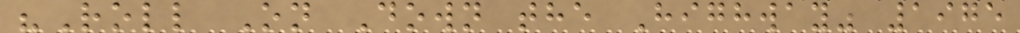"Roll On Down the Highway" 1975
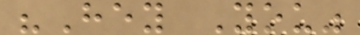"Hey You"
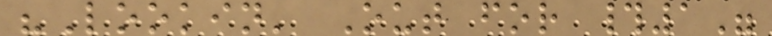"Lookin' Out for #1"
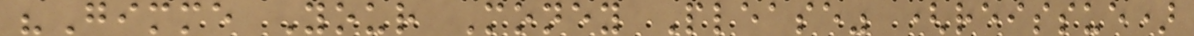"Gimme Your Money Please" (reissue)
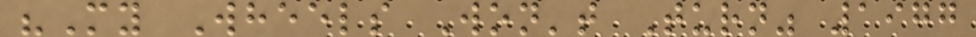"My Wheels Won't Turn" 1977
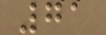71
